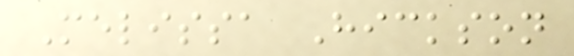Melissa Hickson
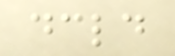declared
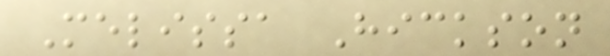Melissa Hickson
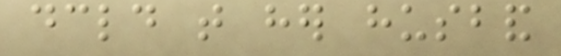declared that her husband
